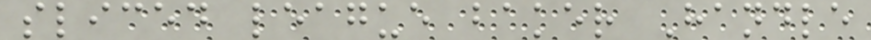sliced league baker Handle
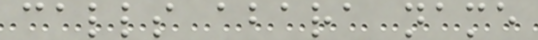calls abara name
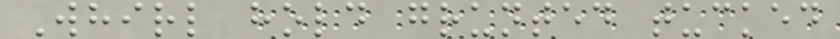Whirl hold grunted tucked
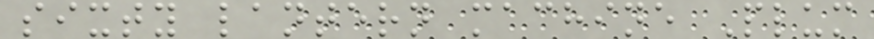sixty lantern machine Plum
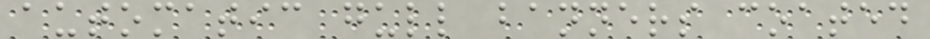automatic gull banners coated
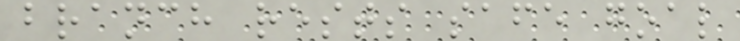branch rests safe goal
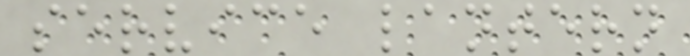service lantern
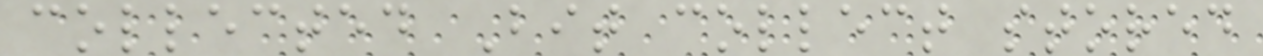collected Bit collect stored
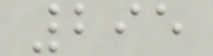295
